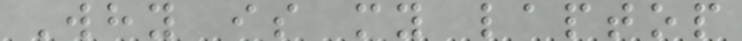Why is my laptop
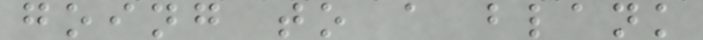going to a blank
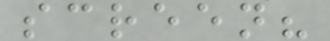screen?
